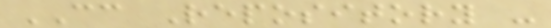CC Repository -
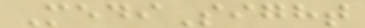MediSight
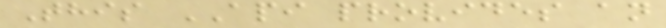This API provides an
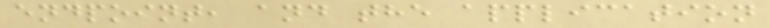endpoint, and the application
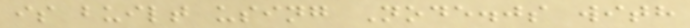is built using Node.js with
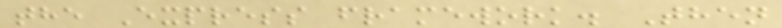the Express framework. Then
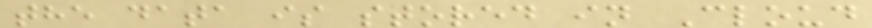the data is stored in Cloud
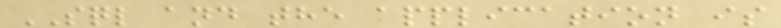SQL and the application is
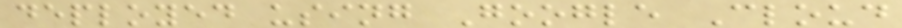deployed using Google Cloud
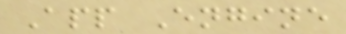App Engine
